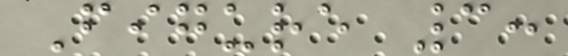Figure 3:
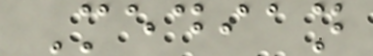Median
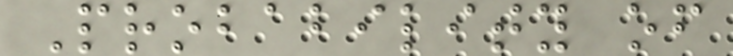Probability of
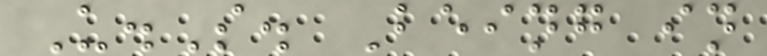U.S. Being in
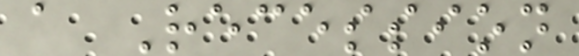a Recession
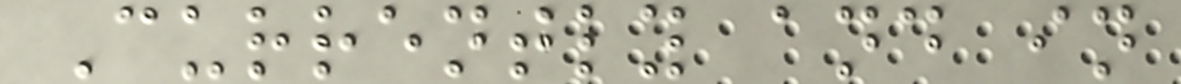Currently and in
